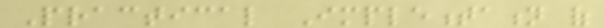Practical Implementation of
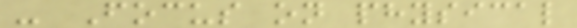- Focus on physical
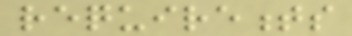requirements
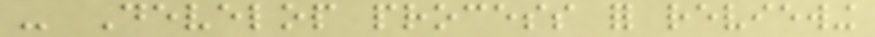- Develop process for reviewing
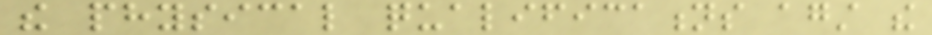the physical qualifications against the
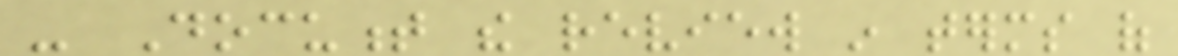- Document the review in terms of
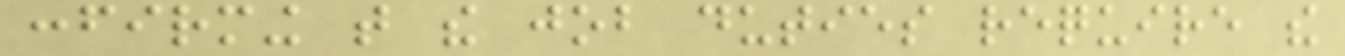confirming that the job duties require the
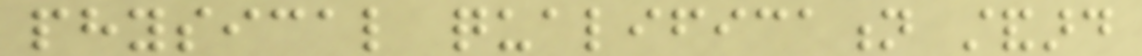physical qualification standard
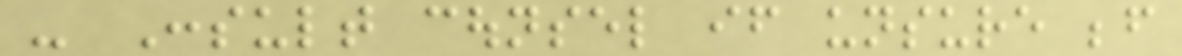- Consult counsel if unsure before
